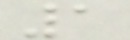1
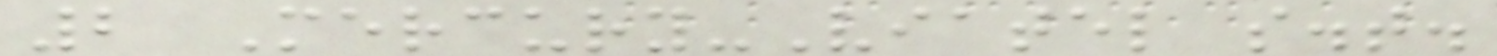2 Mercury-Viatel s.t.
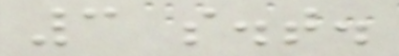3 s.t.
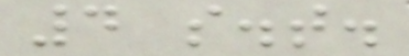4 s.t.
